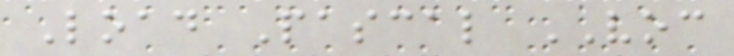Load Pascal VOC
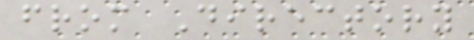from Directory
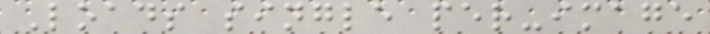Loads single per-image
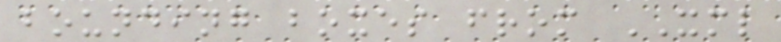bounding boxes from XML
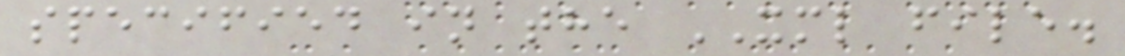specified in the XML file.
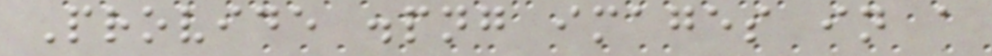Provide .png images in a
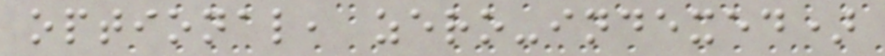optional, zero-indexed)
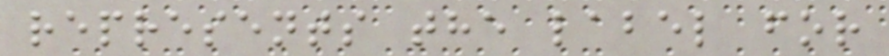represents the label for
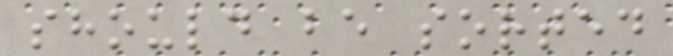should be sorted
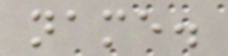name.
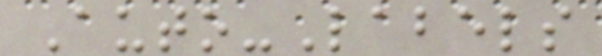Auto-Labels
